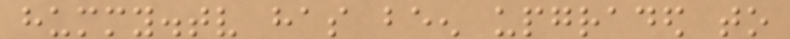hummy.tv has been upgraded to
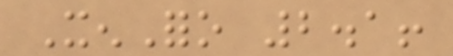XenForo 2.1!
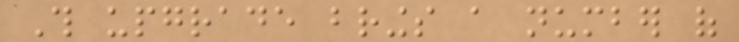This upgrade brings a number of
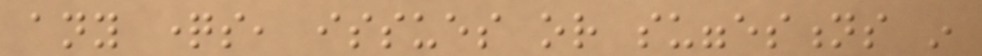any questions, issues or suggestions in
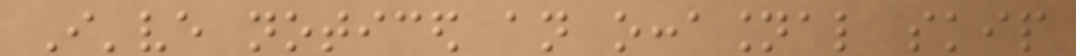I've noticed an occasional skip
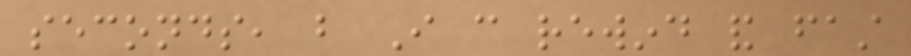seconds, but I can rewind and fast
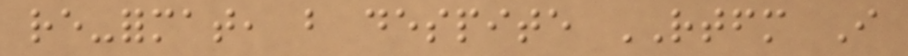re-format, but despite RTFM I
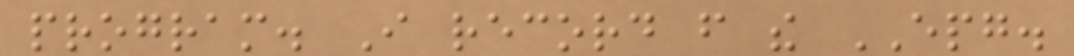program. I record from the EPG.
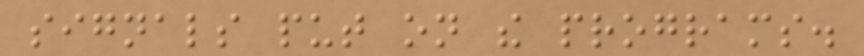signals put on the programs.
